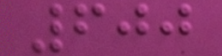600
